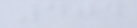404
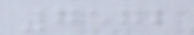7572
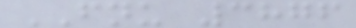FNU 3876
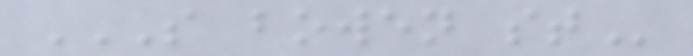S BOWEN ST
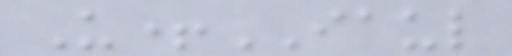U+IAUL
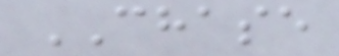CHASE
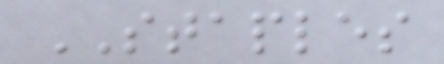STAPLES
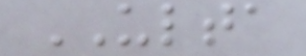ULTA
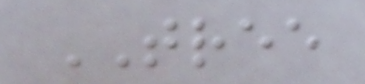TREE
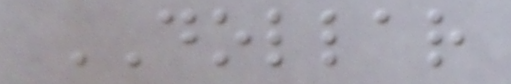DOLLAR
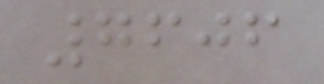7606
